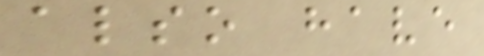also have
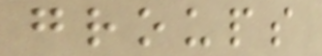groups
